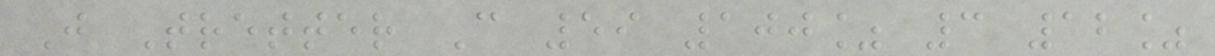J Tretter C 59 100% 3 12%
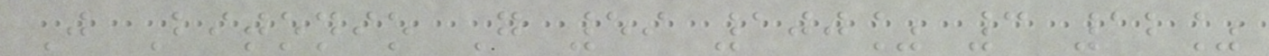J Bitonio G 59 100% 3 12%
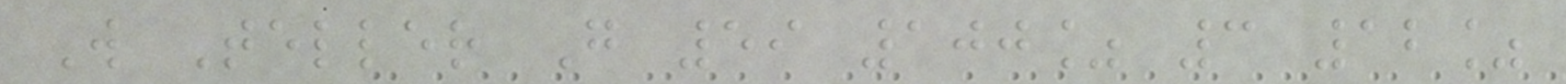W Teller G 59 100% 3 12%
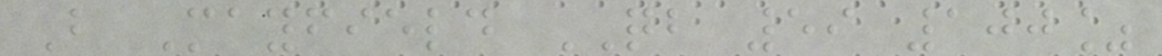B Mayfield QB 59 100%
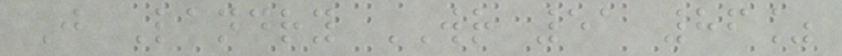J Landry WR 51 86%
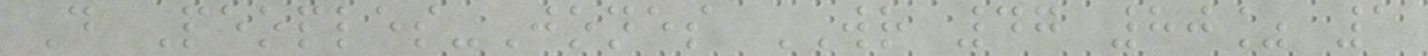D Peoples-Jones WR 47 80% 1
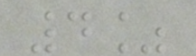4%
